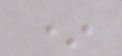*
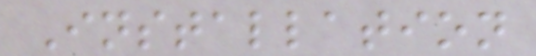Installation
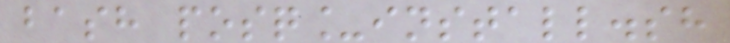bash posq_install.sh
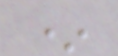*
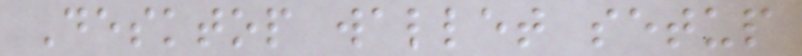Desktop wallet setup
